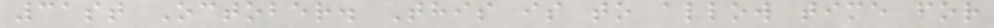31st October. This is to allow time for
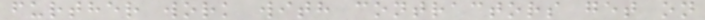further work with contractors get on
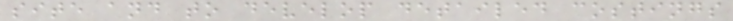site and to develop detailed costings
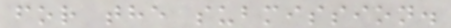for the submission.
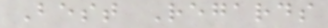Best Regards
